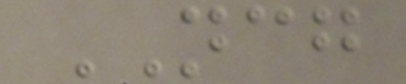NCG
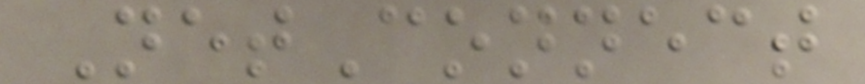NetConnect
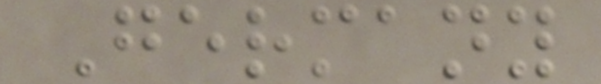Germany
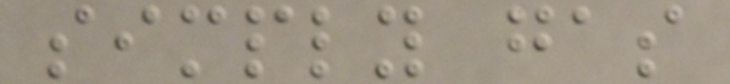simply gas
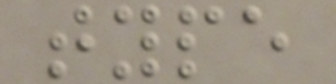type
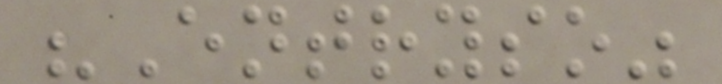"Entryso"
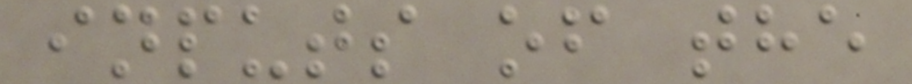inputs of the
